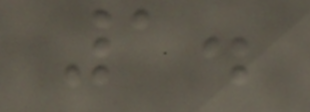1.
